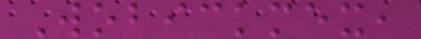Wobickmex,
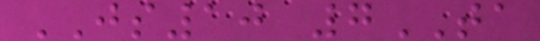JS10 7TA
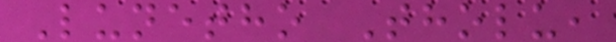Lunetho Tholu,
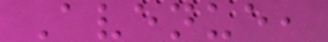Avenue,
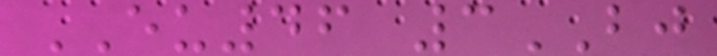EU46 3BJ
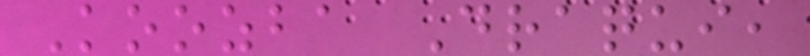Koozba Draqui,
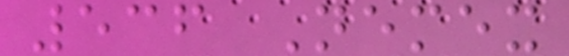536 Nemex
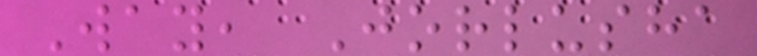Way, Jorlusha
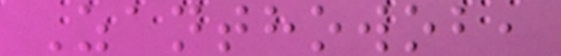Zanthowob,
